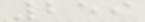259
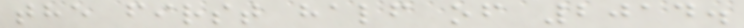the first half of 2014.
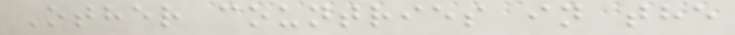Other countries in the
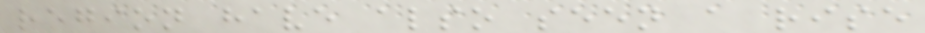region have also seen a rise
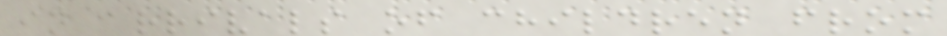in arrivals of children from
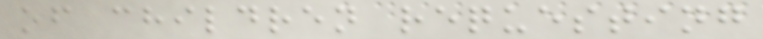of children requesting
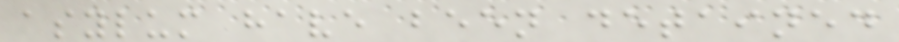asylum have been detained
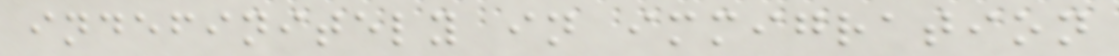indefinitely in immigration
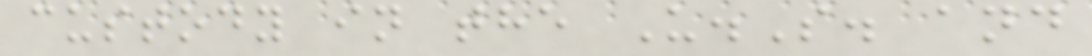custody in the U.S. and
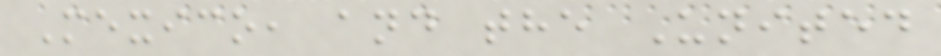Mexico, and the United
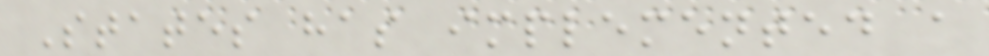States has implemented a
